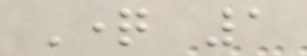Question 1
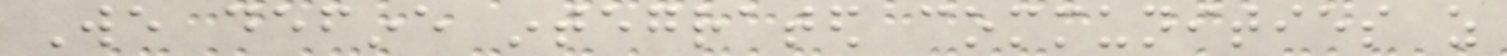We define integrated communities as
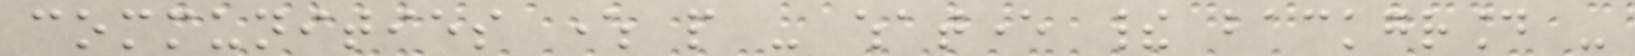communities where people - whatever their background -
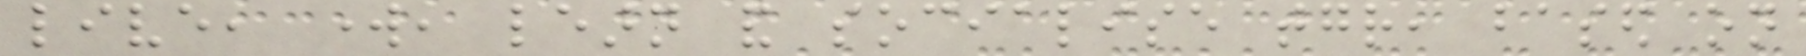live, work, learn and socialise together, based on
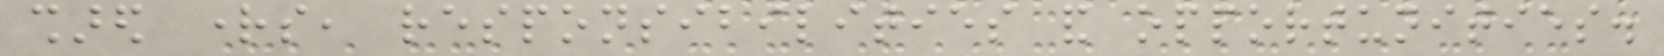shared rights, responsibilities and opportunities.
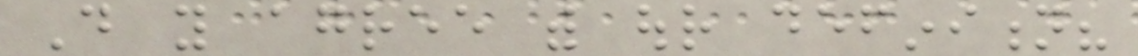Do you agree with our definition?
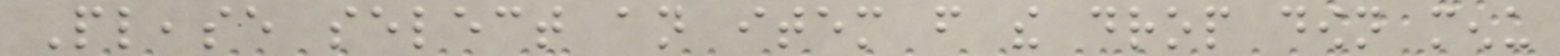Please select an item from the drop down menu
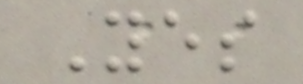Yes
